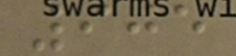905
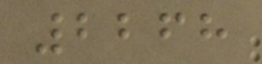2268
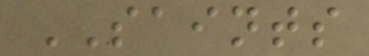SAINTS
